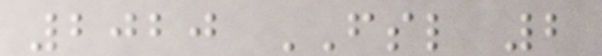2020 FSL 2
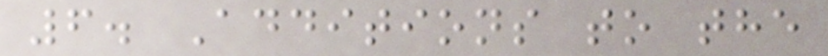6. Additions to the
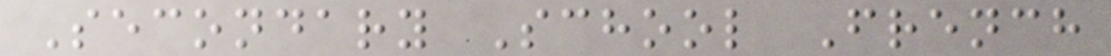Secondary School French
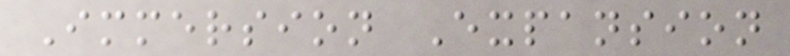Immersion Expansion
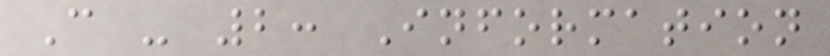C - 2: Information
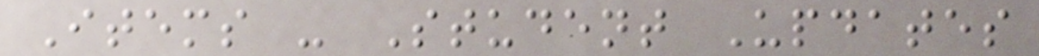Items - Student Updates
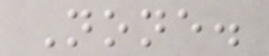None.
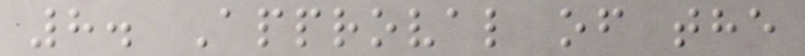8. Approval of the
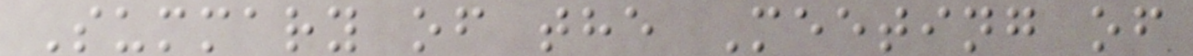Summary of the Meeting of
